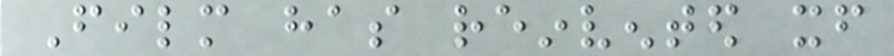Film has reinvented itself
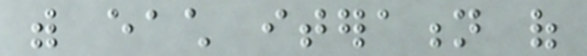with each iteration of
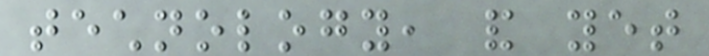technology, and yet
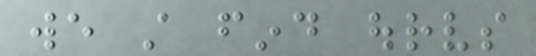we still find ourselves
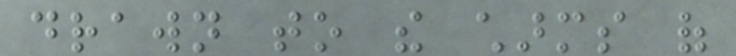drawn to the charms of
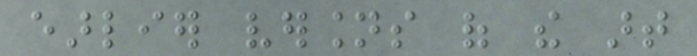earlier versions of the art
